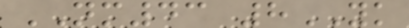NM43 8YK
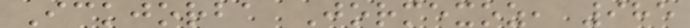Ickjorba Jormexoz, 985
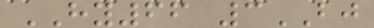HY66 3BJ
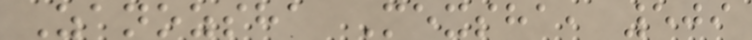Zanozsha Mexsha, 509
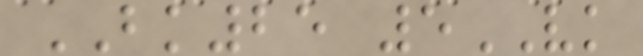BK25 5VK
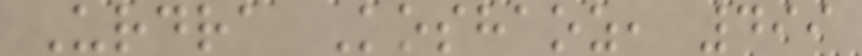Urdra Koshaoz, 499
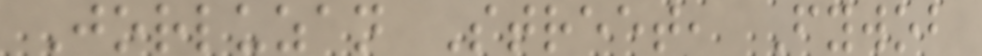Jorluzan Street, Fywob
